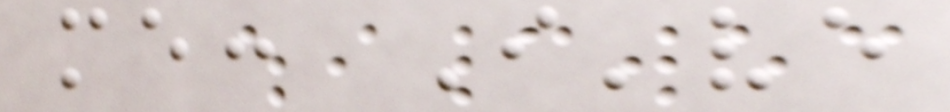me: I've
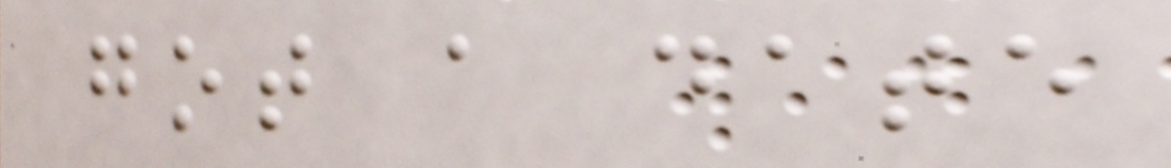got a date
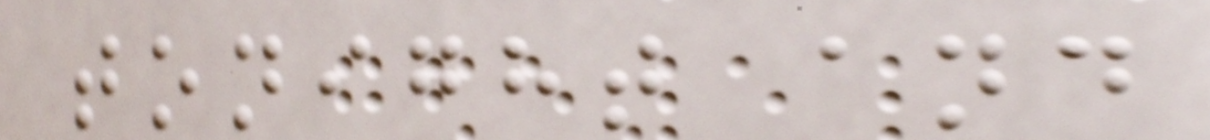tonight and
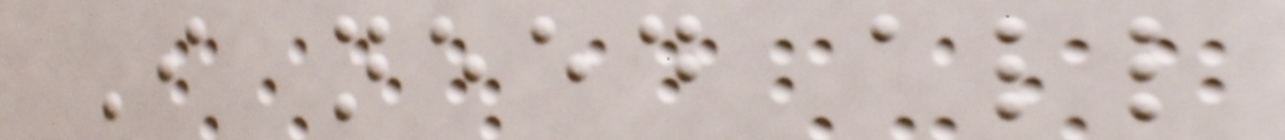I need all
